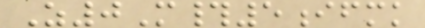Z0M#5ifmk
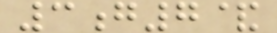3g7&
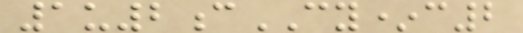1u2cCY*c2
